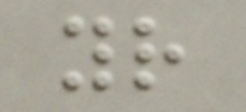your
